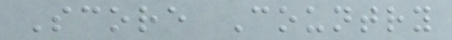Score Country
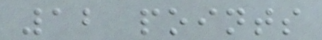12 points
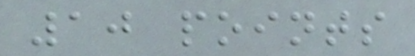10 points
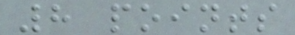8 points
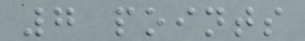7 points
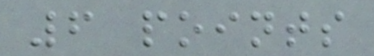6 points
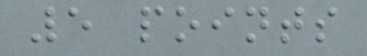5 points
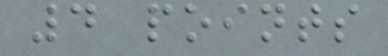4 points
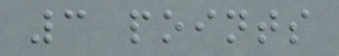3 points
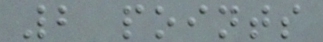2 points
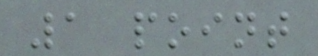1 point
